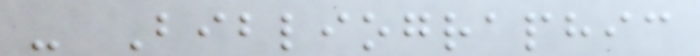- Bibliographic
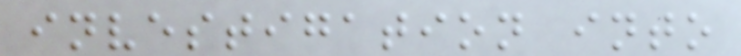investigation into
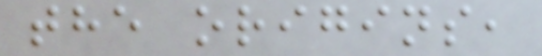the origins,
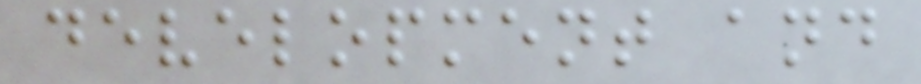development and
